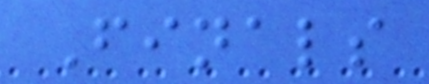Finals
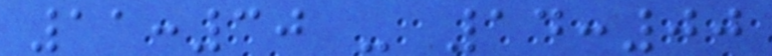11:30 - 14:00
